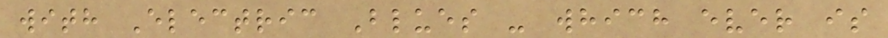with Electric Blues - which ever is
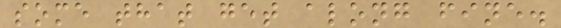some that get along fine.
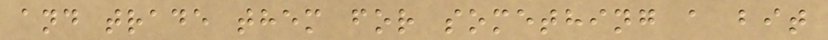and trade them for something a bit
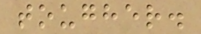tougher.
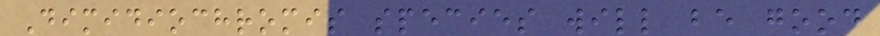Dimidiochromis species will be good
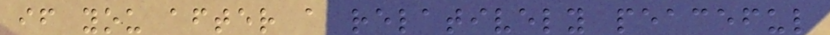if you after a relatively peaceful
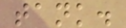tank.
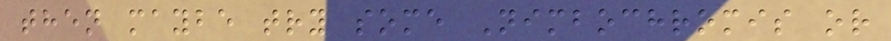then maybe try some Nimbochromis or
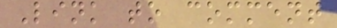Link to comment
